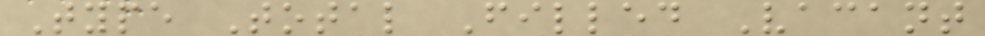Type Total Filled Vacant
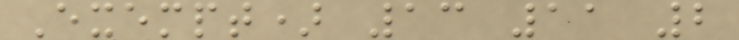Exempt) 13 11 2
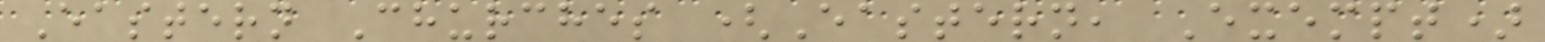Eastern Churches (Eastern, Exempt)
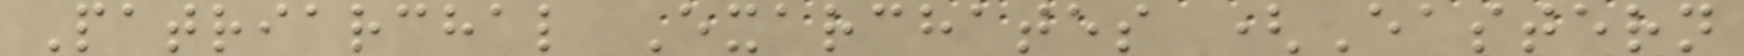Patriarchal Exarchates (Eastern
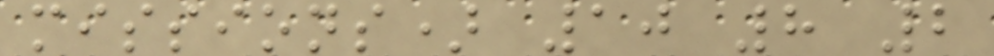missions) 10 8 2
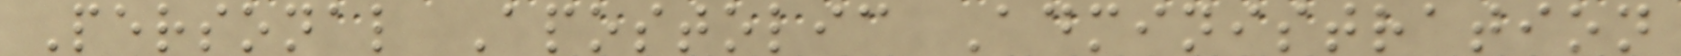Personal Apostolic Administration
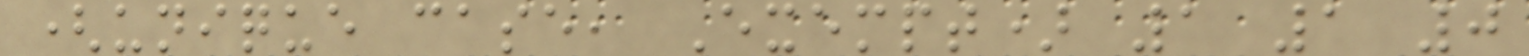(unique case, Exempt) 1 1 0
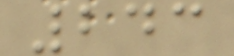243
